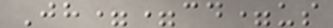Jh==cd=us
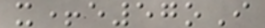x+e57oI
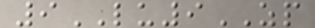9LU9ZP
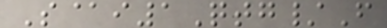S@i1Qtg/F
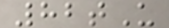82tU
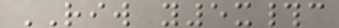RIW y5x#c
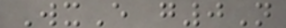WxE g0N
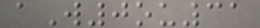aW0ou31
